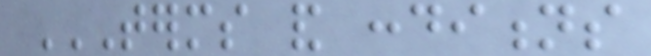TERMS AND CONDITIONS
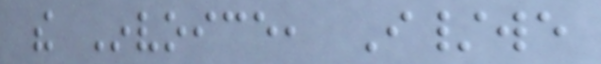the Invoice, I/we
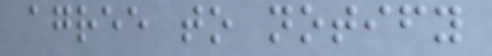agree to notify
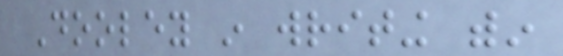Dooley in writing within
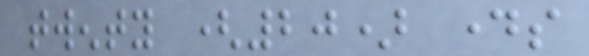twenty (20) days
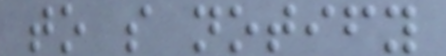to so notify
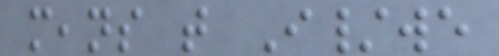means that I/we
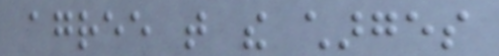agree that the charges
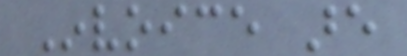Invoice are
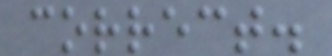correct.
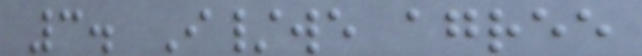3. I/we agree
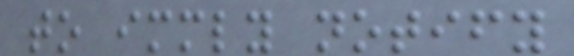to immediately notify
